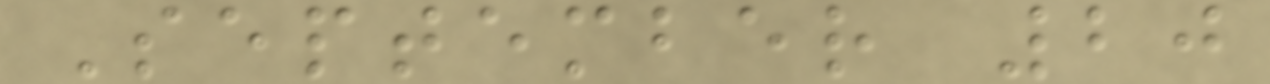September 20
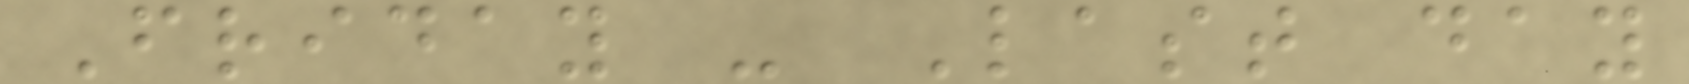Friday - Last day
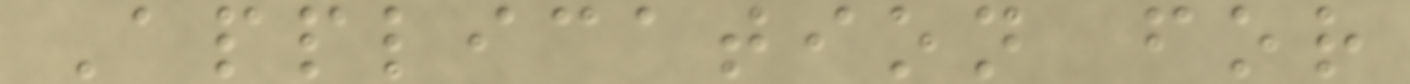Application for
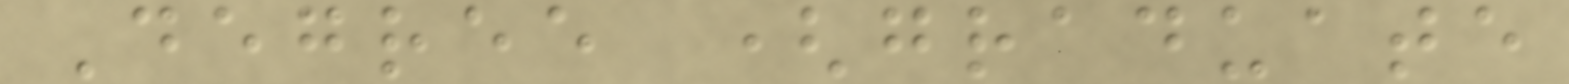Degree (graduate
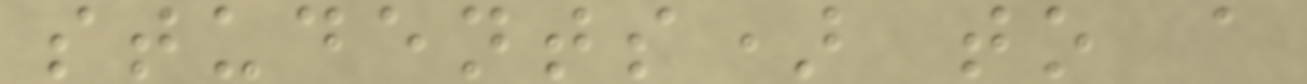students) to a
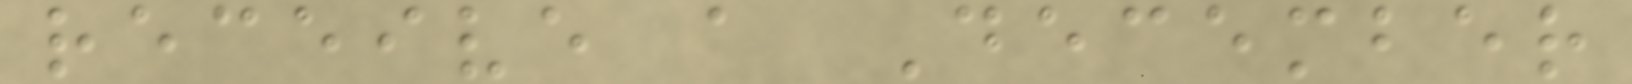receive a December
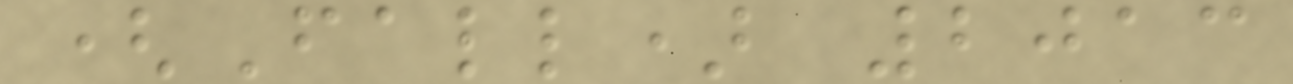(Fall) 2013
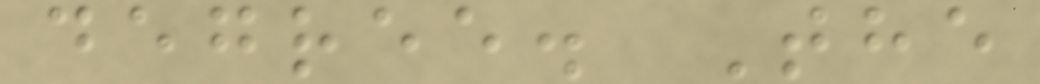degree. The
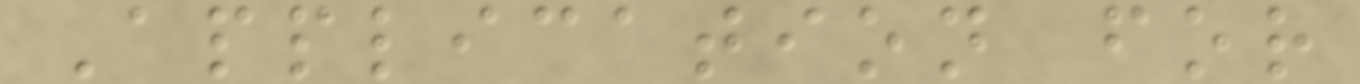Application for
